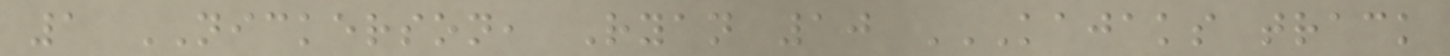1 NICKERSON, Ryan 10 KAJAKS TRACK
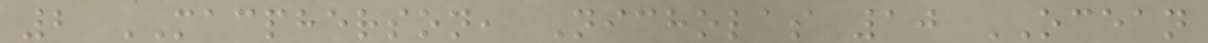2 MACPHERSON, Nicholas 10 OCEAN
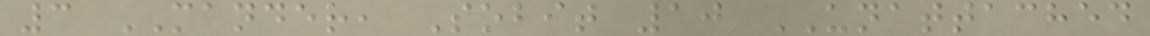3 MANDER, Sobit 10 UNATTACHED
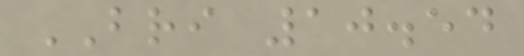BRI 10.54
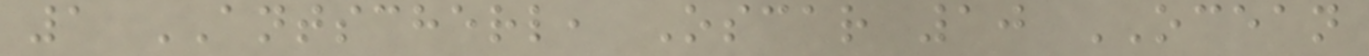1 ANTSCHERL, Oscar 10 OCEAN
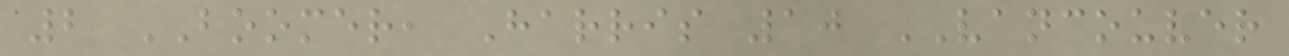2 BOOMER, Harris 10 VANCOUVER
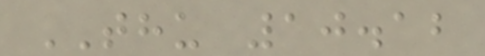THU 10.12
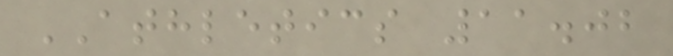ATHLETICS 11.02
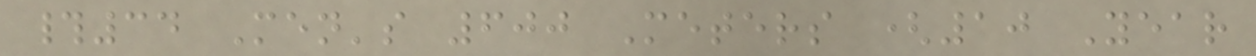#34 Men's 600 Meters (10 Year
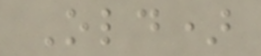Old)
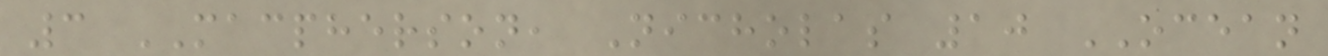3 MACPHERSON, Nicholas 10 OCEAN
